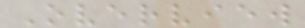Overview
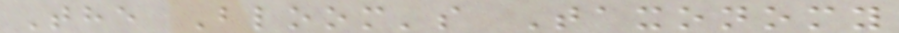The Bloom's Taxonomy
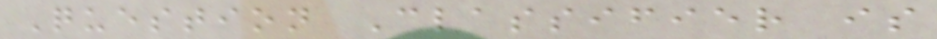Question Classifier is
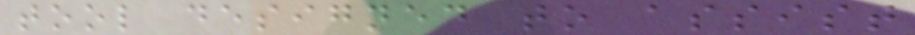tool designed to assist
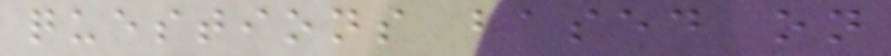questions based on
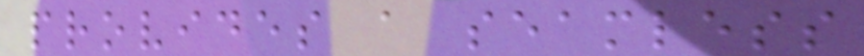provides a seamless
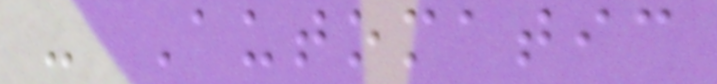- Automatic
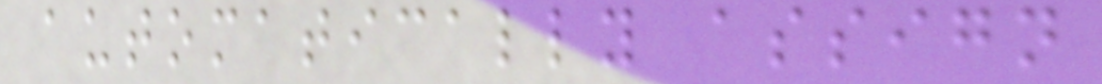automatically assign
